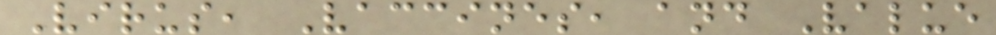Virus, Vaccines, and Value
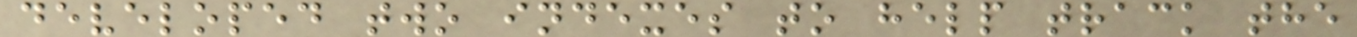developed two indexes to help track the
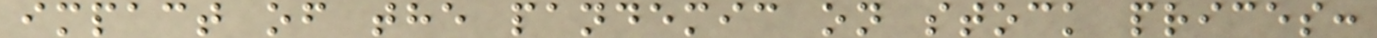impact of the pandemic on stock prices:
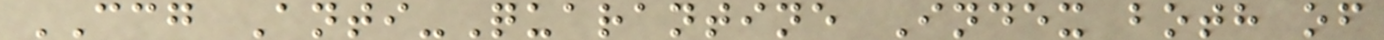CCG Anti-Quarantine Index both of
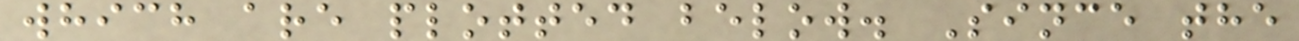which are plotted below. Since the
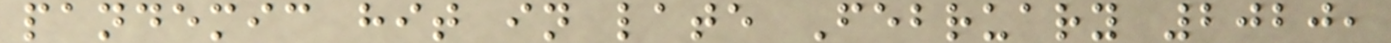pandemic hit in late February 2020,
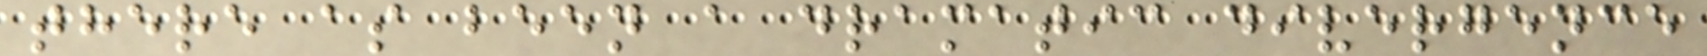there as been a dramatic divergence
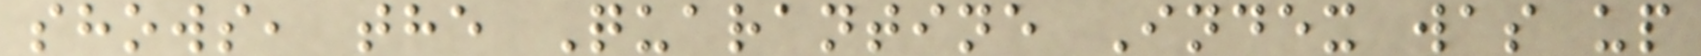shows, the Quarantine Index was up
